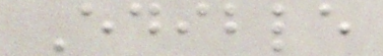Edible
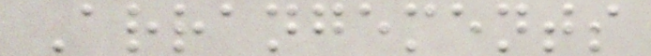Arrangements
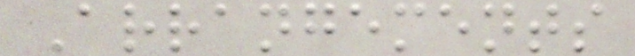Arrangements
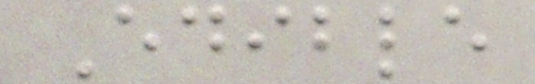Edible
